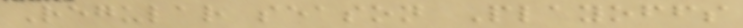Regular season Playoffs
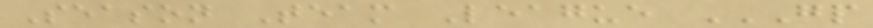Season Team League GP
